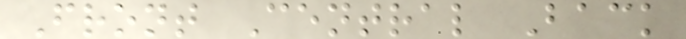Front Central Back
